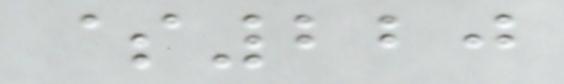$220
